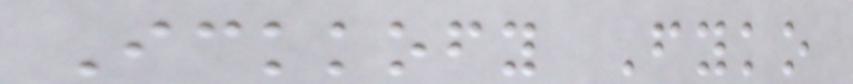Ickkofy Fyko
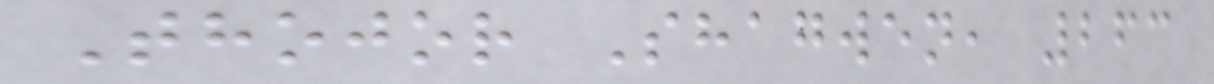Thojor Shagwen, 263
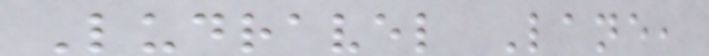Ludravel Lane,
